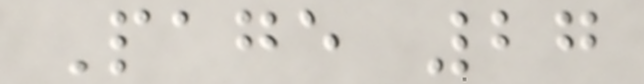Page 27
